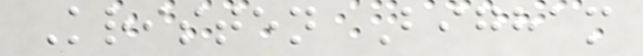Kristen Bigham
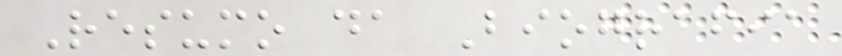Resumo da Biografia
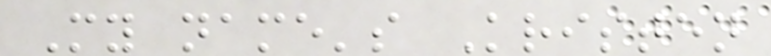My name's Kristen
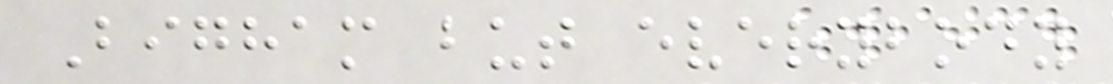Bigham but everybody
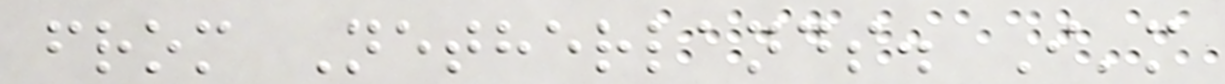from Netherlands. I'm
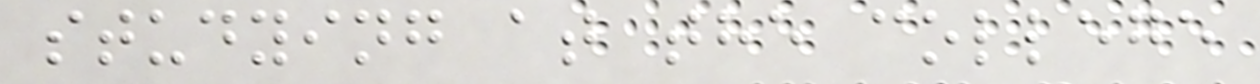studying at the college
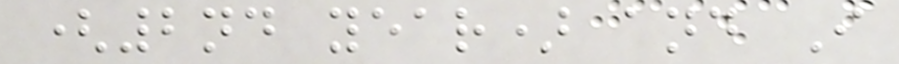(2nd year) and I
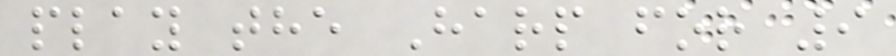play the Harp for 9
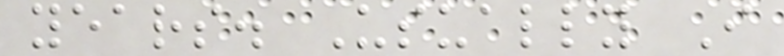years. Usually I
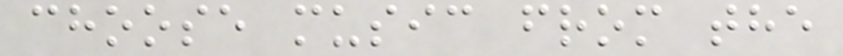choose music from the
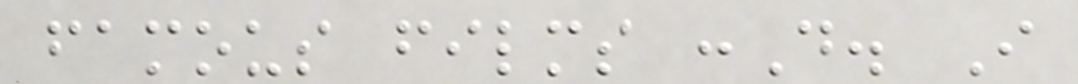famous films :D. I
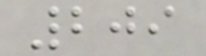209
